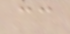cc
